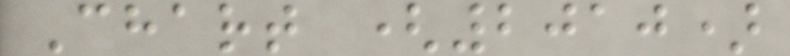Chart (2010)
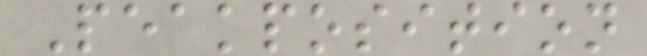Peakposition
